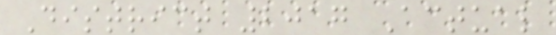District 2017 Actual
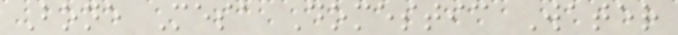Bone Mesa Domestic Water
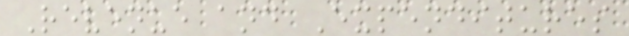Revenue and Expenditures
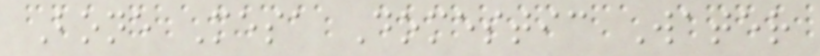Bone Mesa Domestic Water
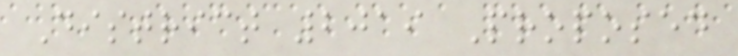District 2019 Proposed
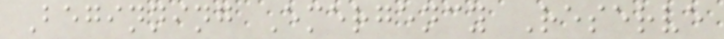Beginning Emergency Reserve
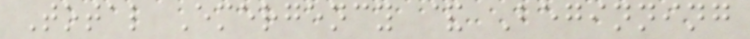Total Emergency & Beginning
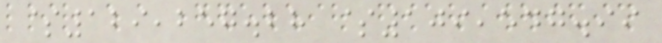$129,257.28 $109,547.99
